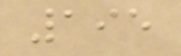195
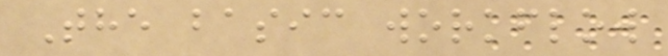The basic workflow
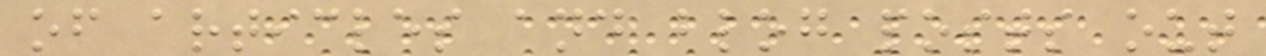of articles and blog posts out
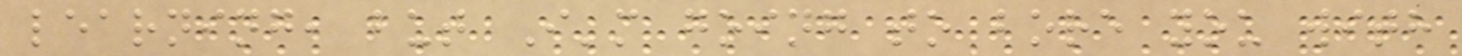learning, but I'm going to bore you with
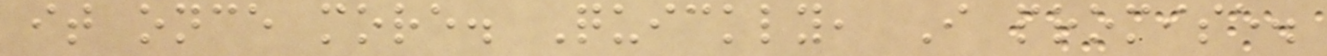it once more. Quickly, I promise.
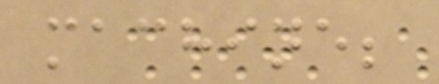machine;
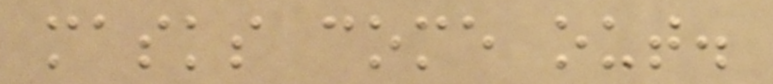masks come out.
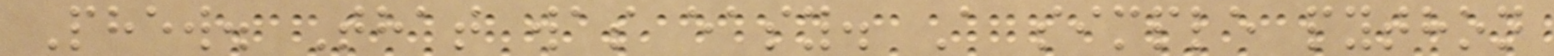Phew. That was easy. A simple python
